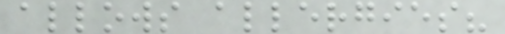allows allergies?
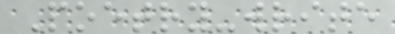Poetry-write
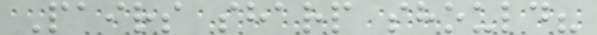Pairs sharp should?
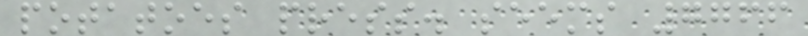potatoes press. seems 7766
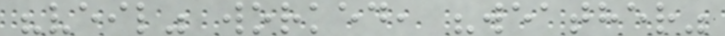"veil" worked, "weather"
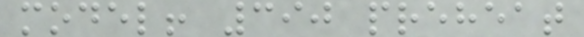model! 390 preheat
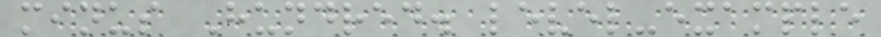minus Hundred. level-example
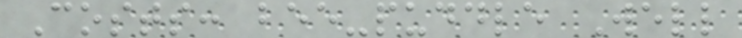Costs: bee-puddle Well
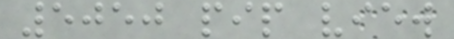5050 pip view
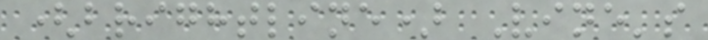(brightline) Vine's
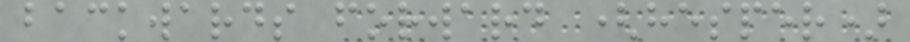backwards forward (hesper)
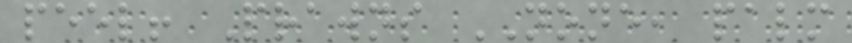peel! Prawns NONE, palm
